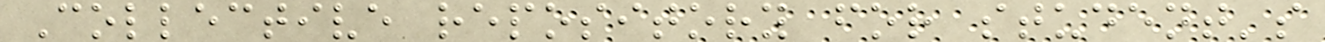Collective repository for student's
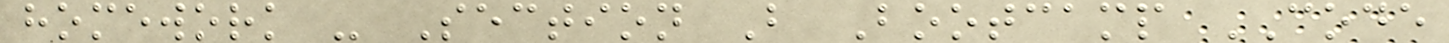homework - Section B Bootcamp CODE
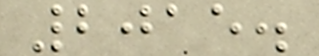2015.
